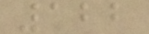122
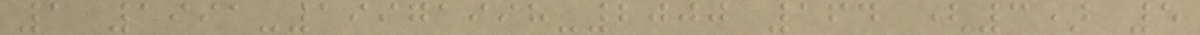1 1991-19971998-2000 164 (3) 5
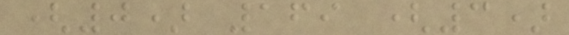(0) 169 (3)
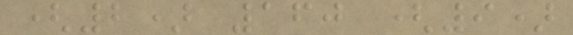(2) 160 (9)
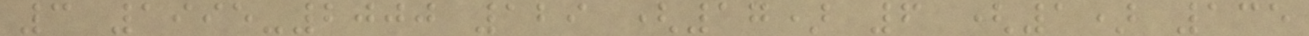3 1995-2000 129 (17) 6 (1) 135
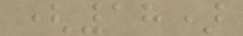(18)
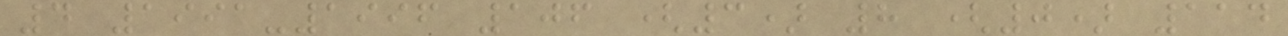4 1991-1996 106 (3) 8 (0) 114
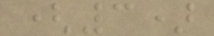(3)
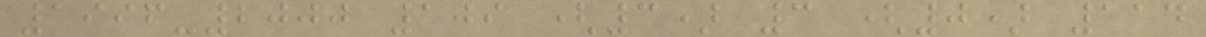1996-2000 109 (3) 3 (0) 114
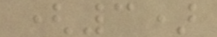(3)
